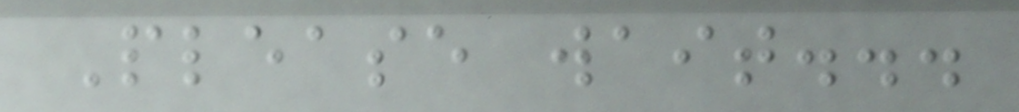Please wait...
